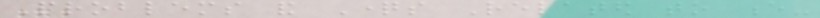Problems and Questions Related to e-
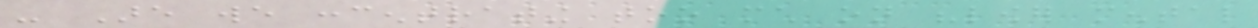- Are we concentrating too much on "lower mental
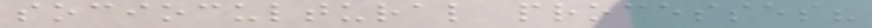sociocultural processes?
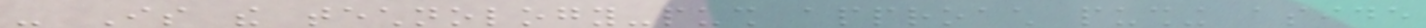- Is the technology-push approach pushing aside
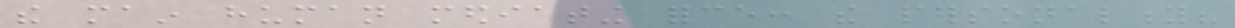the main human mediating force: the personality?
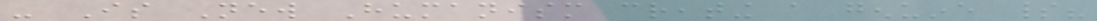- Is New Humanism creating a genuine spirit?
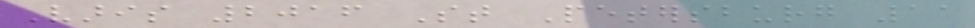Varis 2016 St Petersburg 11
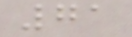71
